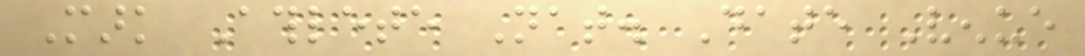Mark Athlete Nat. Date Venue
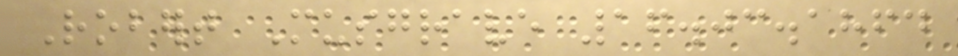Robert Musgrave 16.03.1864
